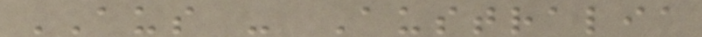AUS - Australia
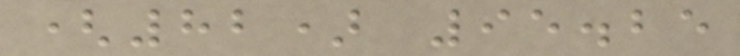(82) 95.25
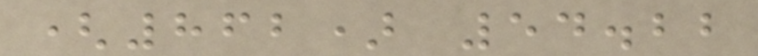(862) 54.22
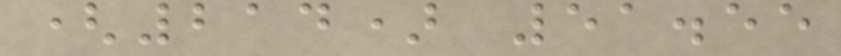(214) 51.55
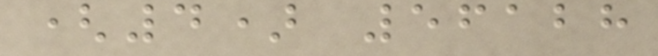(4) 56128
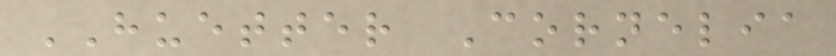HUETTER Cornelia
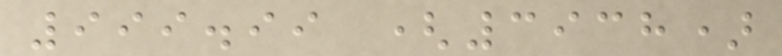999.99 (3938)
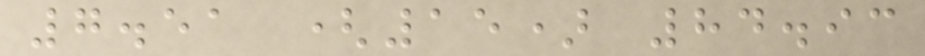7.51 (15) 84.93
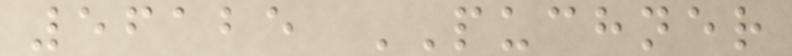56125 PUCHNER
